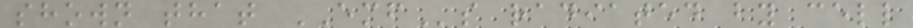shown that EMFs radiated by cell
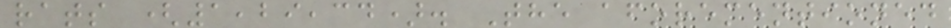rats (1,29,34). The aforementioned
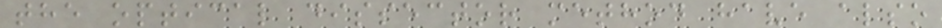the optical dissector method have also
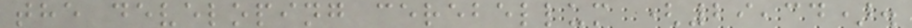the developing cerebellum (29,34).
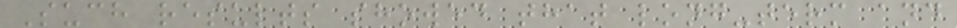Such results showed that long-term and
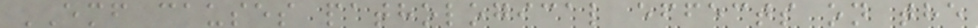EMF causes pathological effects on the
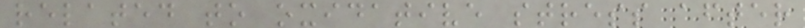related to oxidative stress after
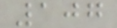107
